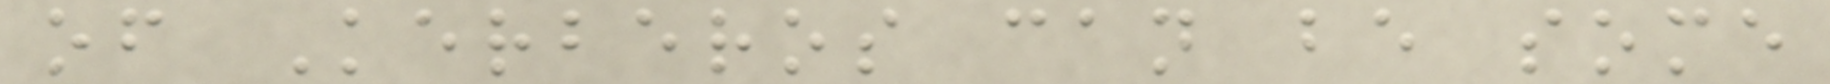of Kerberos can be some
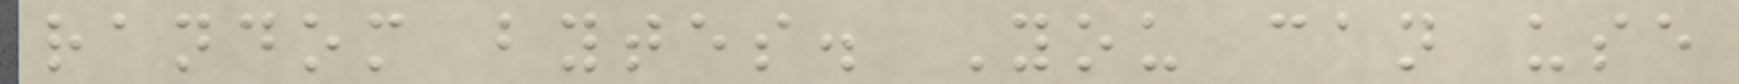random bytes. You can use
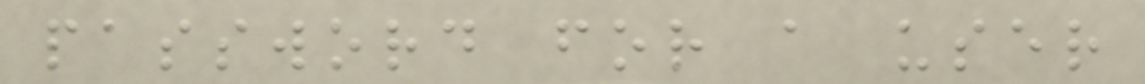password for a user
